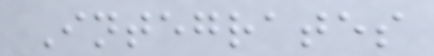Integrates
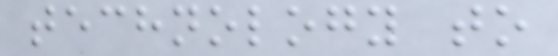technology to
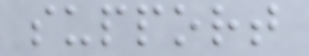support
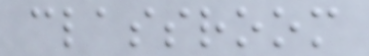classroom
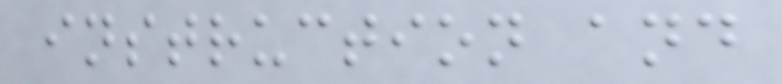instruction and
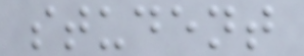student
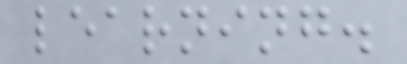learning.
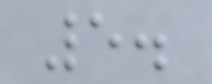5.
